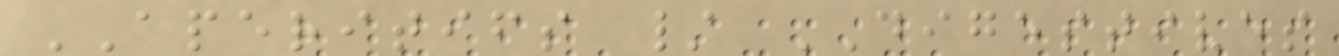APERITIFS / DIGESTIVES
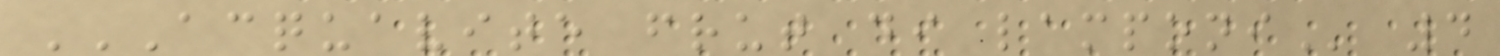ACQUAVITE FRUT DI LAMPONI 4
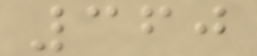360
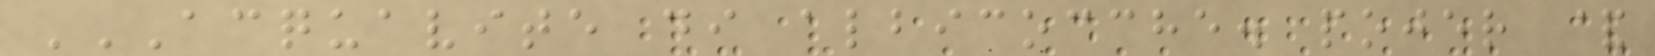ACQUAVITE DI ALBICOCCHE. POJER &
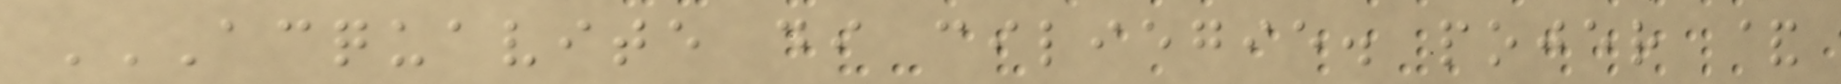ACQUAVITE DI CILIEGIE. POJER &
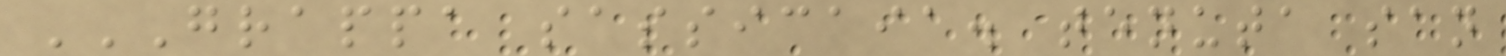GRAPPA SASSICAIA. TENUTA SAN
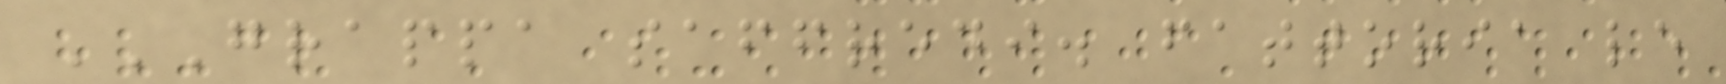GRAPPA SAFFREDI. FATTORIA LE
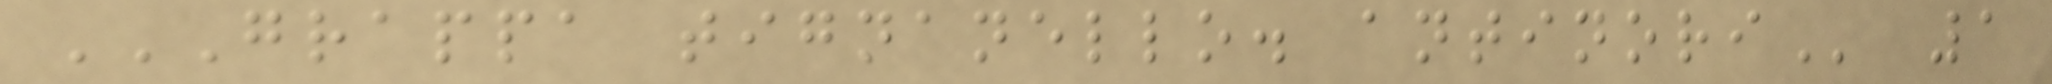GRAPPA TIGNANELLO. ANTINORI 1
